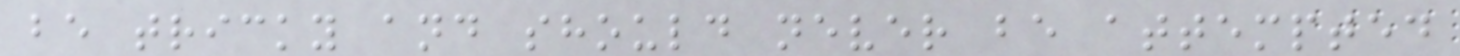be tricky and should never be attempted
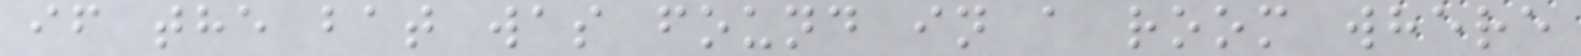if the bat was found in a room where
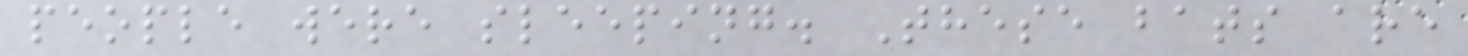people were sleeping. These bats are
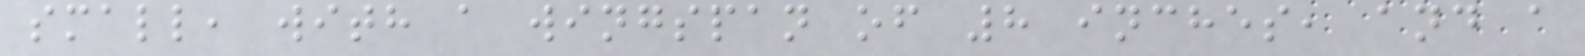small, with a wingspan of 8 inches, and a
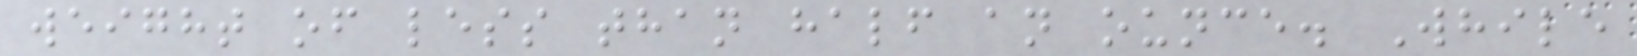weight of less than half an ounce. While
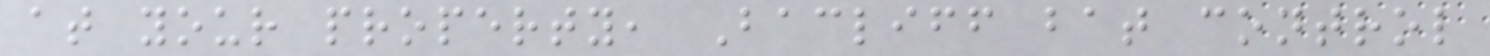at your property, Bacliff bat control
